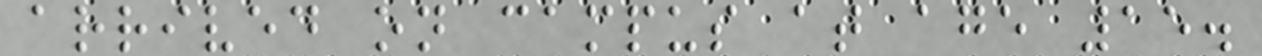arrived on campus at age 15.
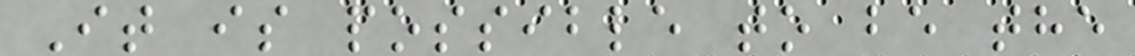It is possible to be the
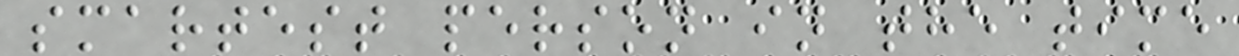smartest person in the time
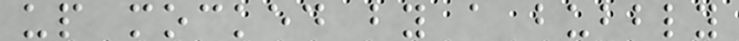up mocked by a bubbly
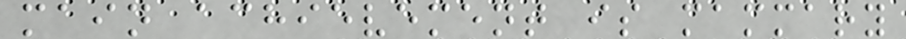main achievement is mammary
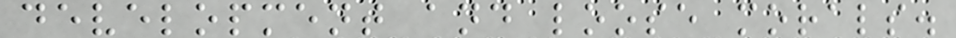development and loose morals.
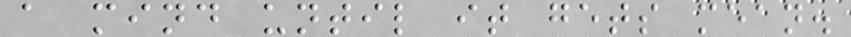a mind until it gets mean.
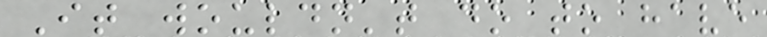It wouldn't do to have
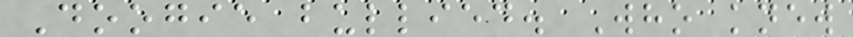Doogie bullied. Who knew
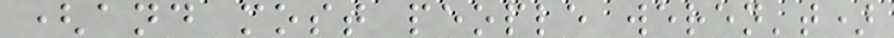(and most people weren't)
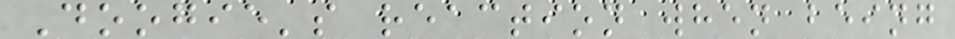Doogie's reaction when being
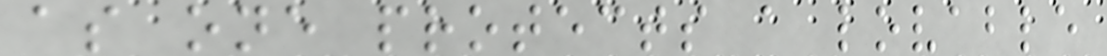as one protects a lovable
